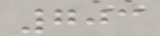703
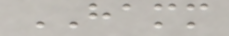HAMM
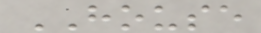HOUSE
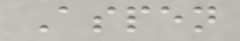Aspen
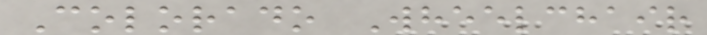Colorado Wheelchair
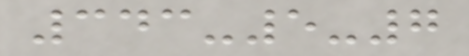343-5-7
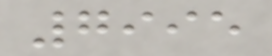7995
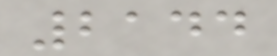2144
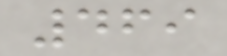469
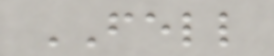FELL
